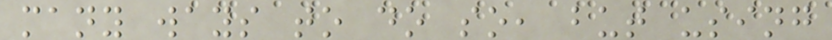many ways to do so, but using
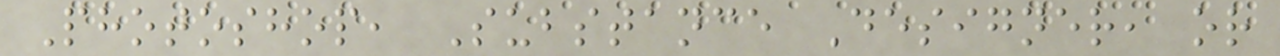Photoshop, Substance Designer, or
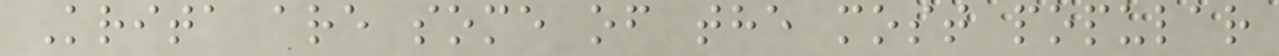Krita are some of the most popular
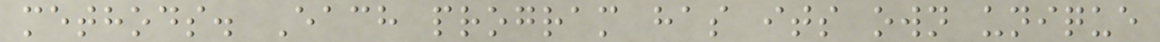methods. Each program has its own unique
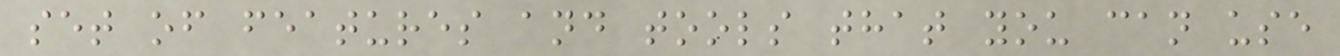set of features and tools that you can use
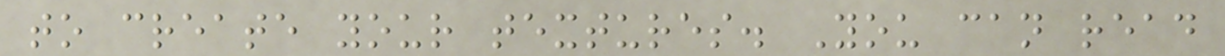to create your textures. You can read
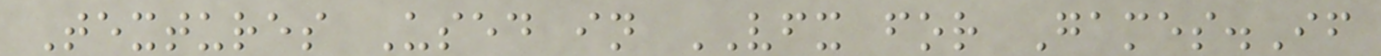Textures Used in VFX for Games.If
